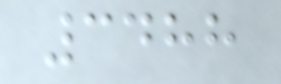3488
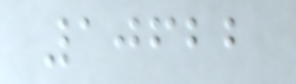10622
